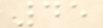45
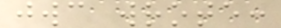jwc wrote:
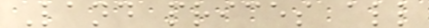Land prices all
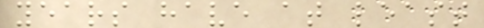years have at least
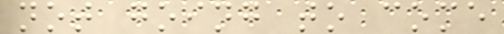not going to come
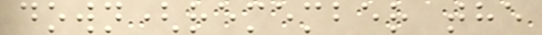down(remember the
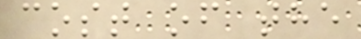cost of the
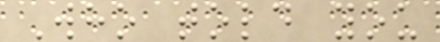Who told you
